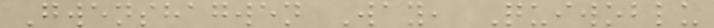Gwenshagwen Way, Quiwoblu
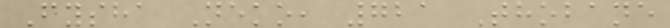Fysha Neko, 721 Thobane
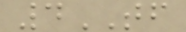4TF
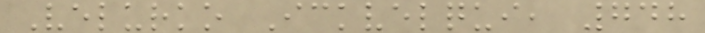Velurko Ickvelqui, 748
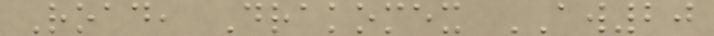Road, Drakomex AW20
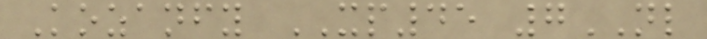Kozanfy XP45 7NL
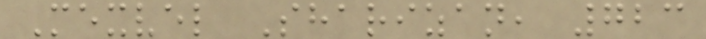Mexvel Sharizan, 723
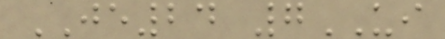JE24 7UI
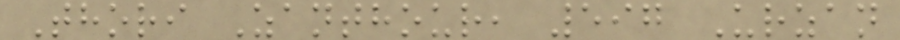Thori Zanthour, 597 Urzan
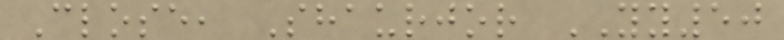Close, Shaurjor YY50
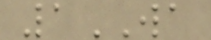1WA
